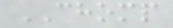CHOMP
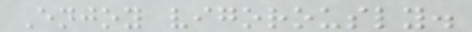Enjoy vigorously.
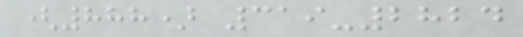(888) 319-2824
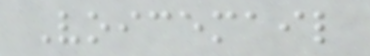Voicemail
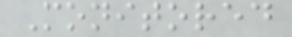Monitored
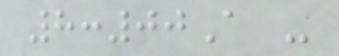8:00A -
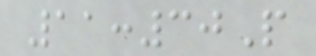11:30P
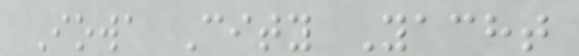Iowa City Yacht
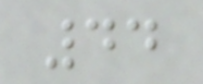44
